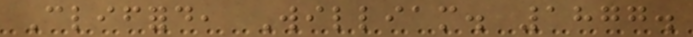Clifford, William. 1877.
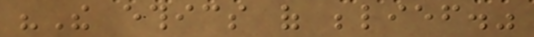"The ethics of belief."
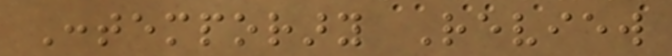Contemporary Review
